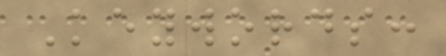Keywords:
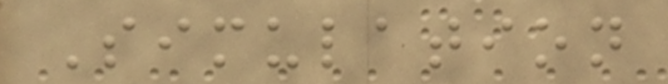Simulation
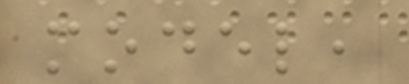model,
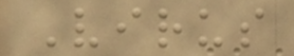Virus
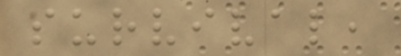survival,
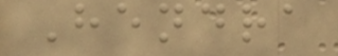Hendra
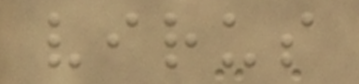virus
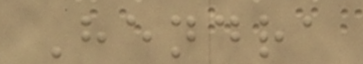Hendra
